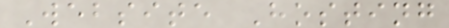Website Hosting
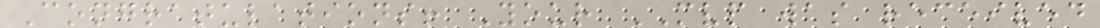Congratulations! Your MVP was received
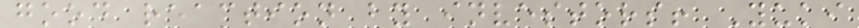good reaction by investors! Yuki
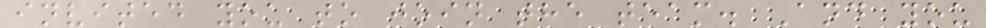invited you to join the team. And you
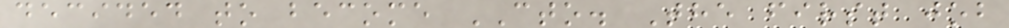decided to become CTO. The first job
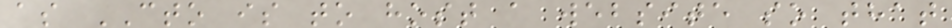as CTO is to host a website so that
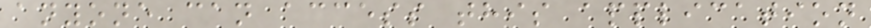anyone can access this application
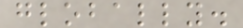globally.
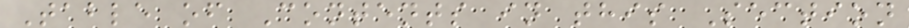Table of Contents in this Section
